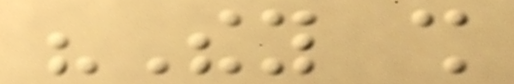"They shall
